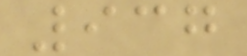937
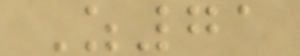Z71
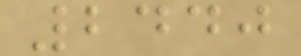2440
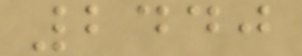2440
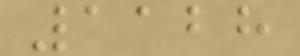1128
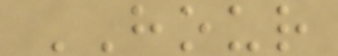HOUR
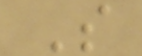S
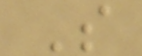S
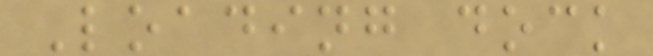Loading dock
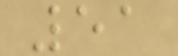51
